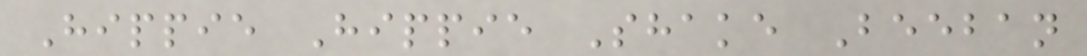Hippie Hippie Shake Beeban
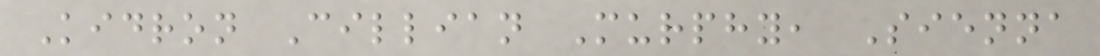Kidron Cillian Murphy, Sienna
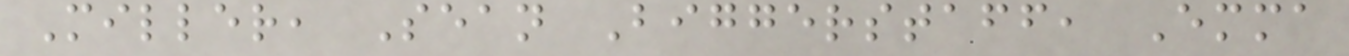Miller, Sean Biggerstaff, Emma
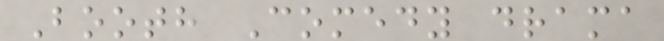Booth Comedy drama
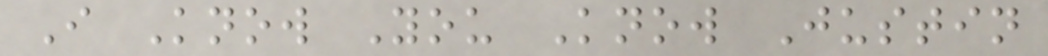I Know You Know Justin
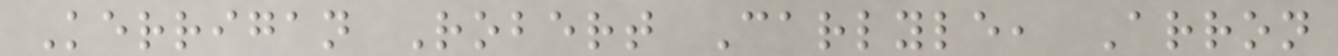Kerrigan Robert Carlyle, Arron
